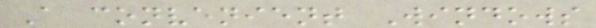A convenient Windows
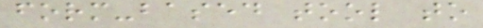form-based tool to
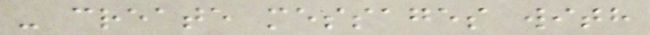- create messages with
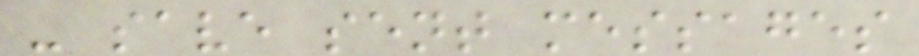- save sent messages
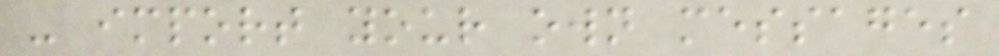- import your own messages
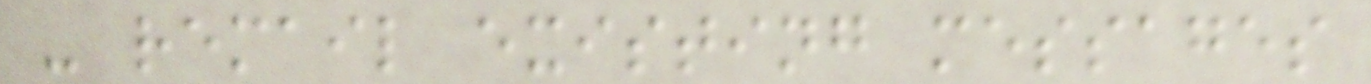- remail existing messages
